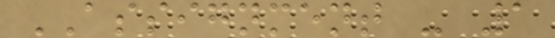ASSIGNMENT - 1
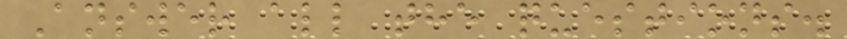Answer all the questions.
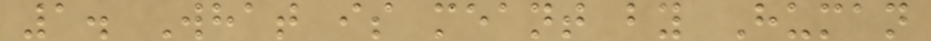1. What is meant by Human
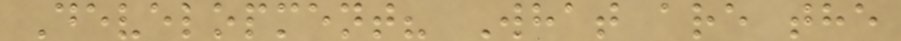Development? What are the
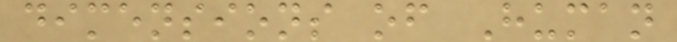dimensions of Human
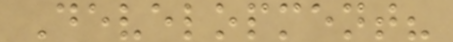Development?
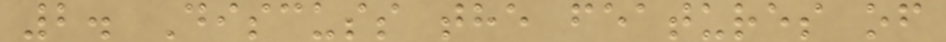2. Discuss the features of
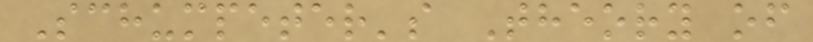Schumpeter's Theory of
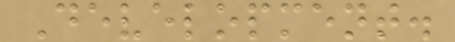Development.
